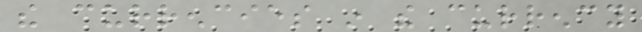the currencies in the currency
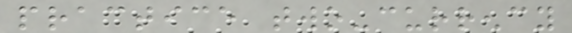practice two-currency
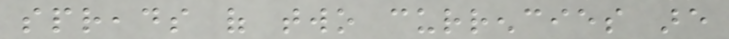spreads of two currencies are
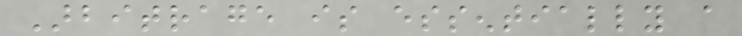Arbitrage is essentially a
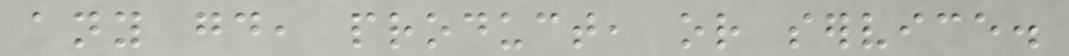any good, product, or service.
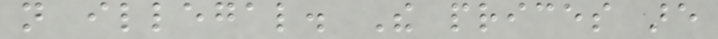not illegal. The prices are
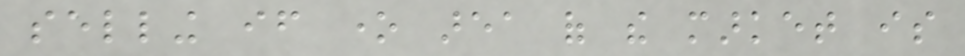selling if one area of the market is
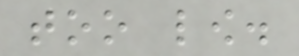too low.
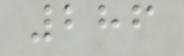286
